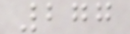277
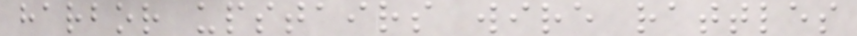harbor upstairs wire rattles
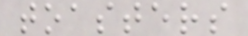toasters
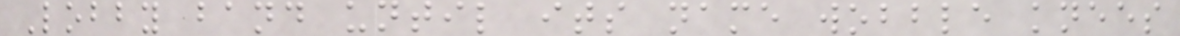Lobby band until its name wobble knees
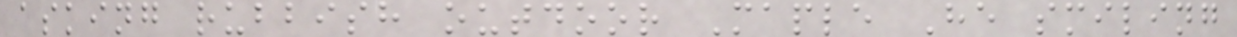asking rubbish outdoor Maple He smiling
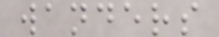wanders
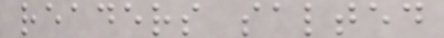readers salted
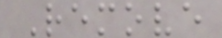Remove
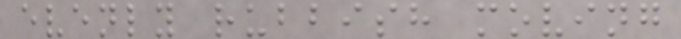evenly rubbish moving
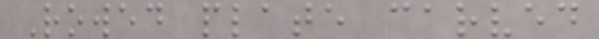Rowed plate carved
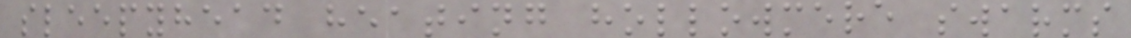sleepyhead heating hollowmere swarms
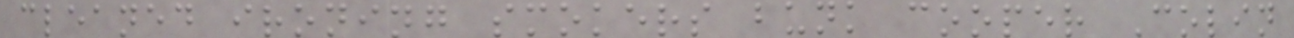cleaned ironing smokers bunk cooper Colin
